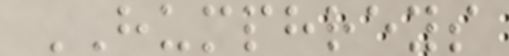HUMPHREYS
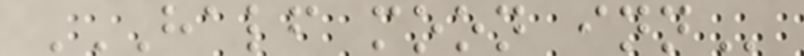HALF MOON INN
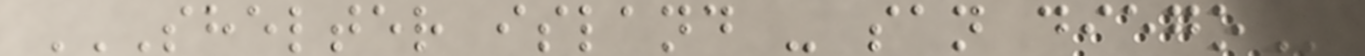SHELTER ISLAND - SAN DIEGO
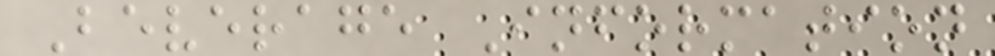Beverage Information
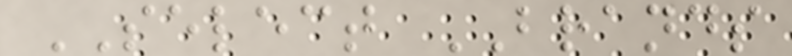SELECT BRANDS
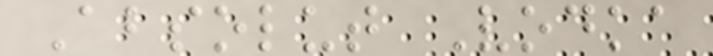Absolut Vodka
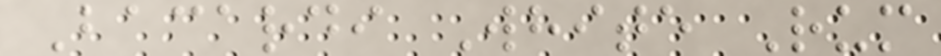Bacardi White Rum
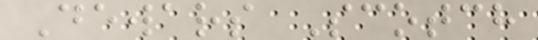Dewars Scotch
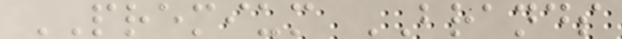PREMIUM BRANDS
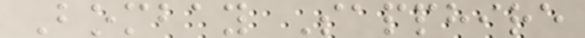Bombay Sapphire
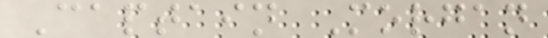Captain Morgan
